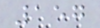157
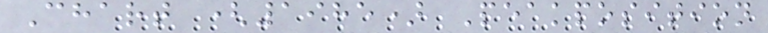Chart (1985) Peakposition
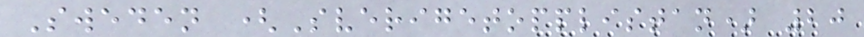Sweden (Sverigetopplistan) 20
